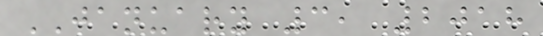JANUARY 3, 2018
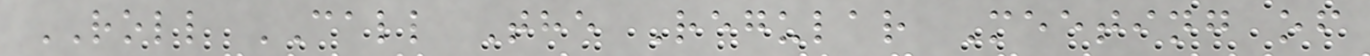ROLL CALL The Regular Meeting of
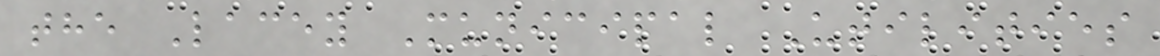the Lacey Municipal Utilities
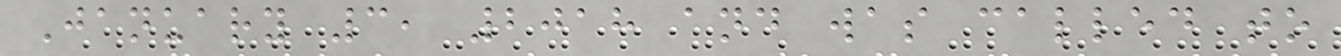January 3, 2018 and was called to
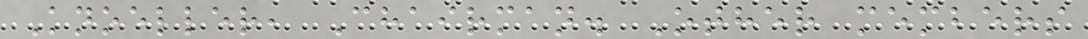Knoeller, Chairman. Other members
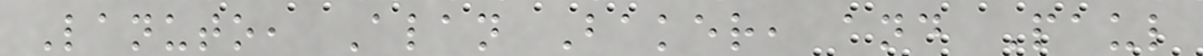Lanuto, Alan Baker, and Paul
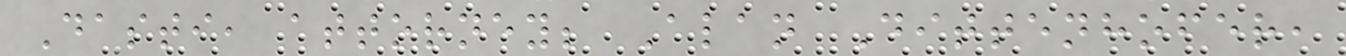Dasti, attorney; Alan Dittenhofer,
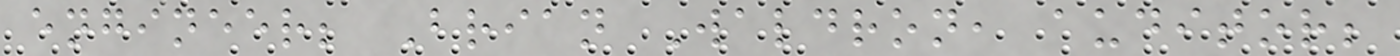engineer; Brian Waldron, auditor;
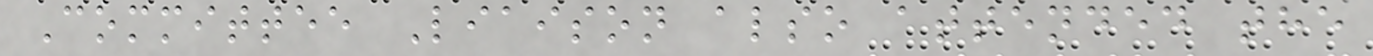Committee Liaison also attended the
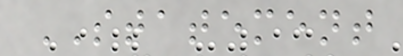STATEMENT
